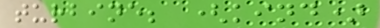turbine; (kind)
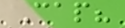Cap?
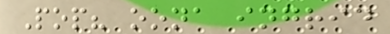Pop? oona ingrid
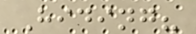Hiding?
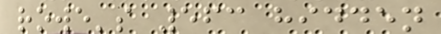rowe's 563 hidden
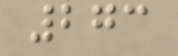273
